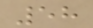58
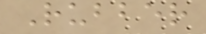Rubber
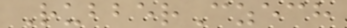RubberCzech
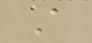A
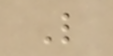L
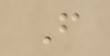F
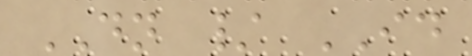DN / ID
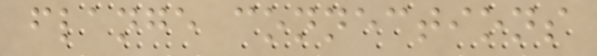flange connections
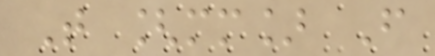T [mm] F
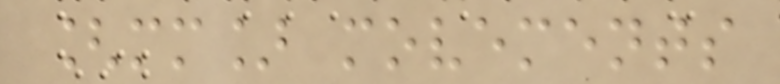[mm] movements
